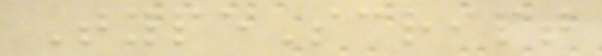TypeScript
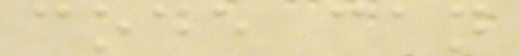code can
